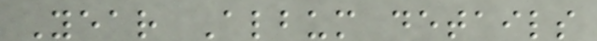Year Album details
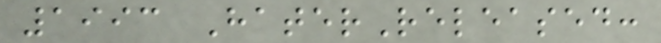1993 HaterReleased:
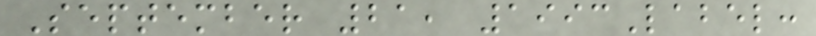September 21, 1993Label:
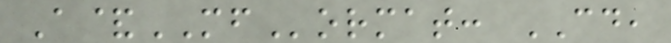A&MFormat: CD,
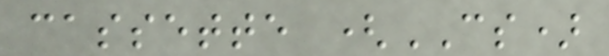cassette (CS)
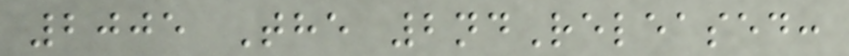2005 The 2ndReleased:
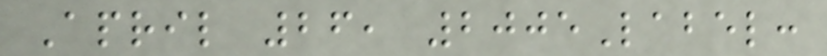April 26, 2005Label:
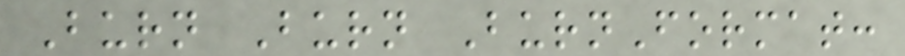Burn Burn BurnFormat:
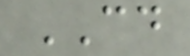CD
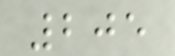205
